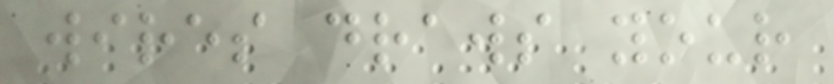wires draws your
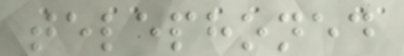telephoned
